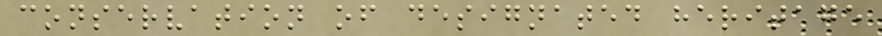conservation of designated heritage
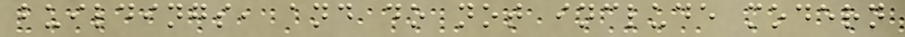buildings, and do not include modern
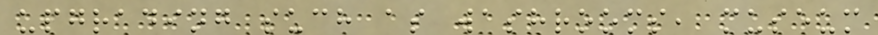upgrading such as washrooms, museum
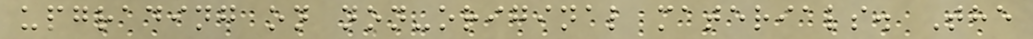upgrading on non-original materials. The
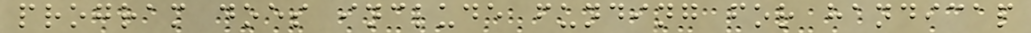program does include funding for handicap
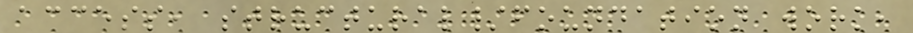access, structural/foundation work,
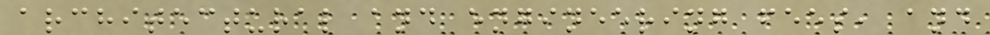architectural and engineering fees, and
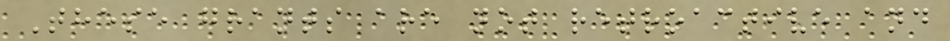These grants are not retroactive and
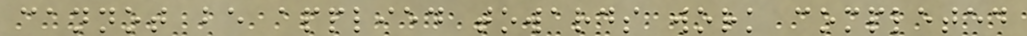cannot be applied towards work completed
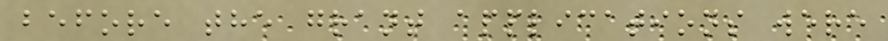before the grant applications were
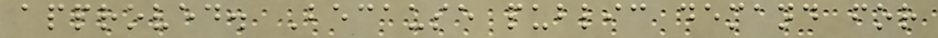approved. Because public demand for
